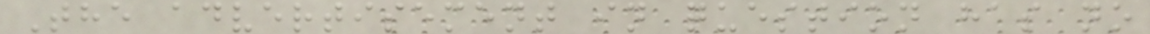The advertisement in question has no
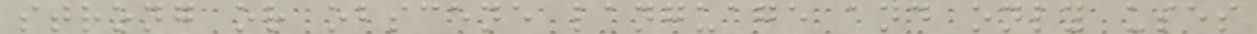strong or obscene language and only uses
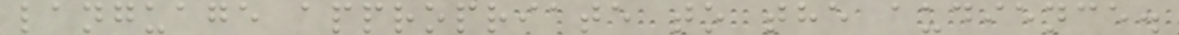language appropriate to the audience.
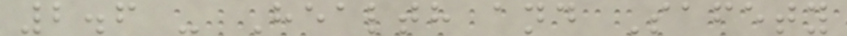2.6 - Health and Safety
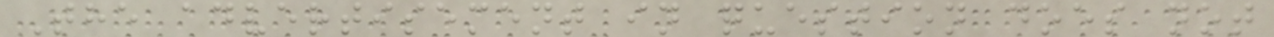The advertisement in question does not
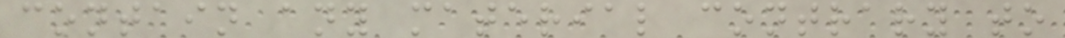contain any material contrary to
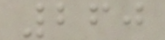260
